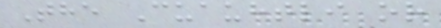The Cuauhtli or
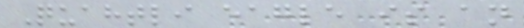Quahtli eagle is an
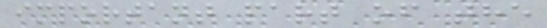important part of the
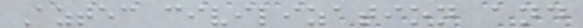Aztec civilization and
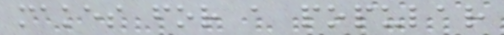makes for a popular
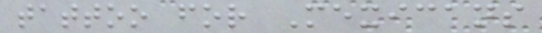tattoo for Mexicans
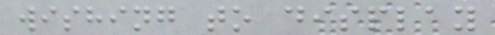wishing to display
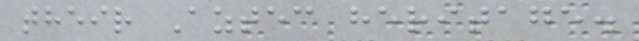their Aztec heritage.
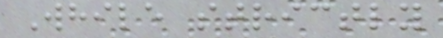While strictly
